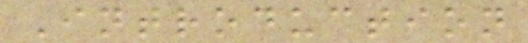Introduction
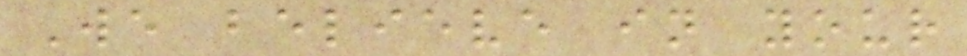We believe in your
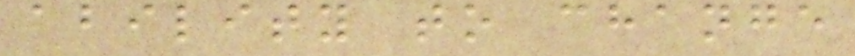ability to change
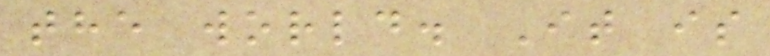the world. It is
